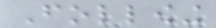Following
